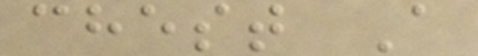chest A
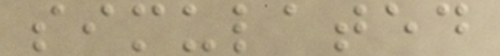simulated
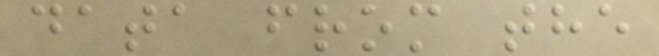data from the
